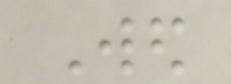Wed
